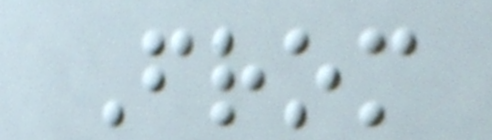From
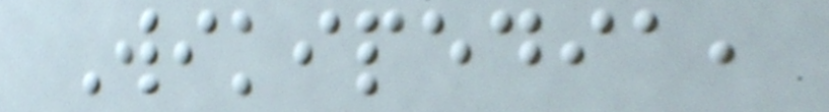Wikipedia,
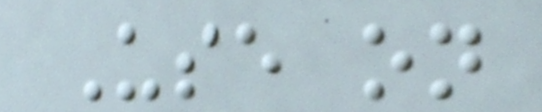Use on
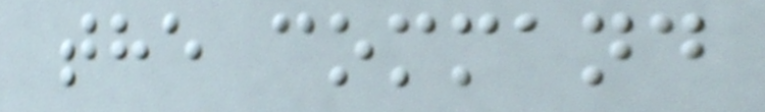the command
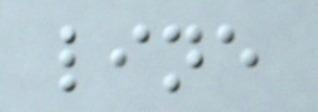line
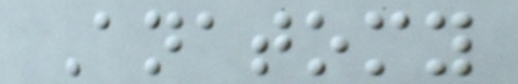Anatomy
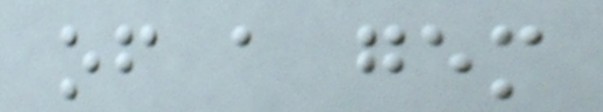of a gem
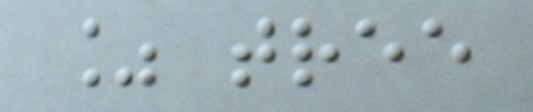% tree
